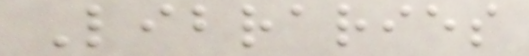Libraries
